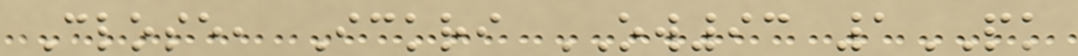Close, Ickri OW93 1PK
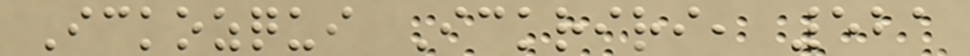Ickozqui Ickriri, 521
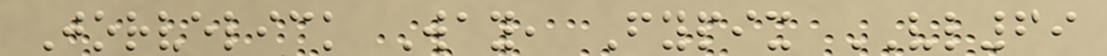Jorvelick Way, Fypix VL69
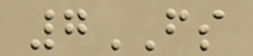7FS
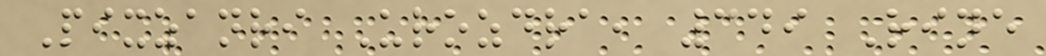Pixzanri Urozdra, 349 Rine
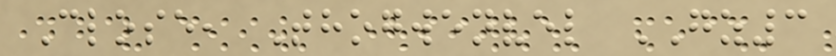Close, Thogwenvel GZ3
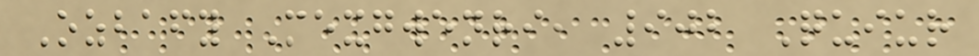Ozbafy Mexgwenri, 902 Quiur
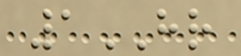1HR
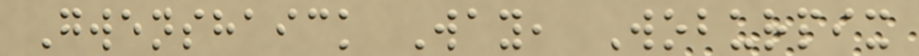Gwenshaick Way, Woburpix
